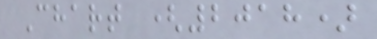Chart (2018)
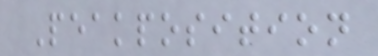Peakposition
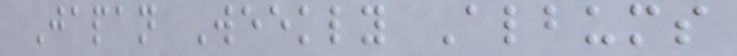Japan Weekly Albums
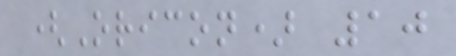(Oricon) 10
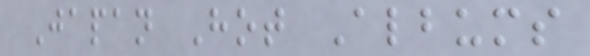Japan Hot Albums
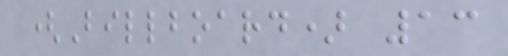(Billboard) 13
